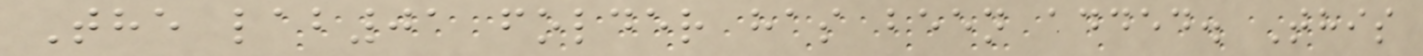The lab01 folder has been added. This
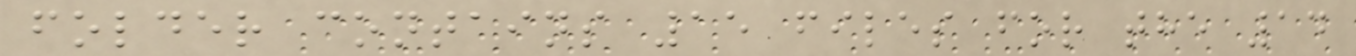folder contains 15 files for the 14
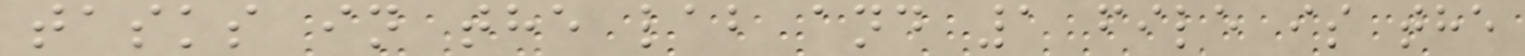tasks in the lab and 1 file is the
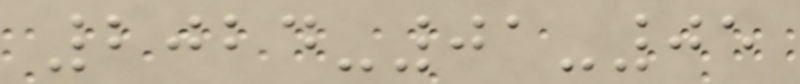2024-01-05
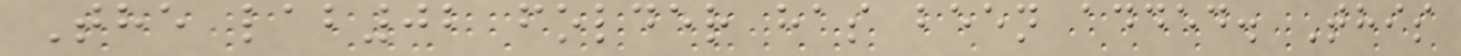The lab02 folder has been added. This
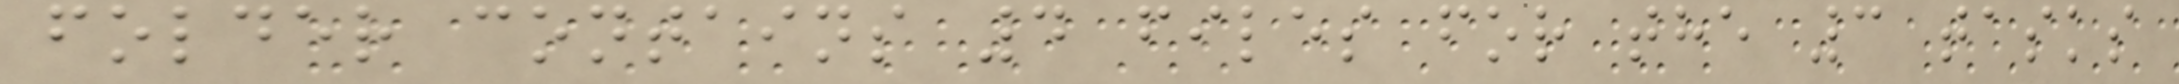folder contains 4 files for the 3 tasks
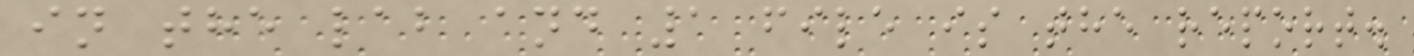in the lab and 1 file is the report.
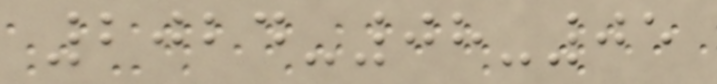2024-08-05
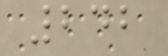242
